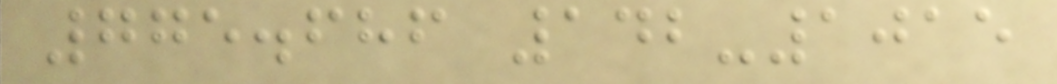775.686 142-1015
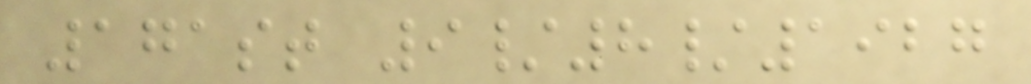171st 9/8/1927
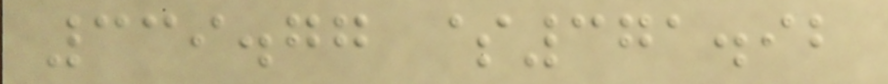339.77 $371.92
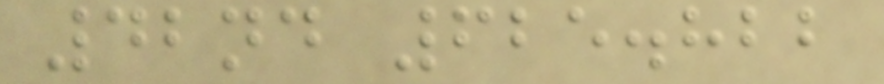42nd 625.822
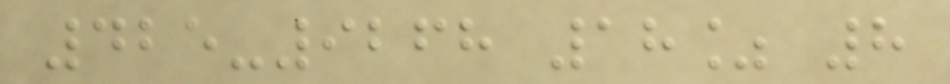425-9268 18% 8
